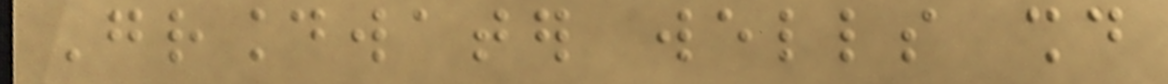Groundwater wells should
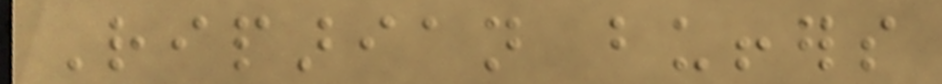Riparian buffers
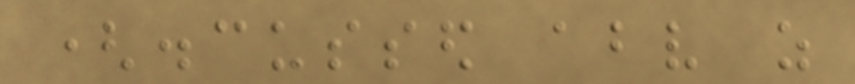(discussed above as
